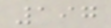197
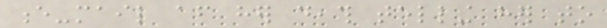e-mail after her death telling her to
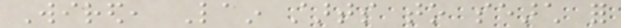Wired, Lain starts to search for
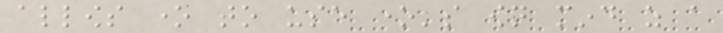allows one to use one's own mind as a
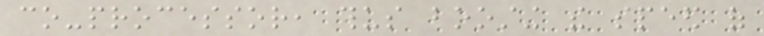co-processor, thus boosting the speed of
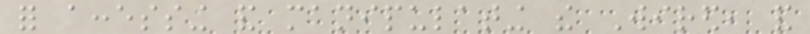for accessing and manipulating the Wired, and
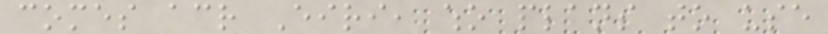comes across Eiri, who plans to use
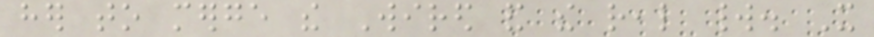her to merge the Wired and the real world. It
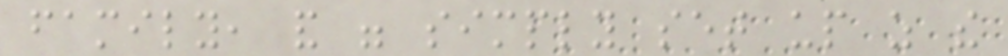family, and were simply set up as the
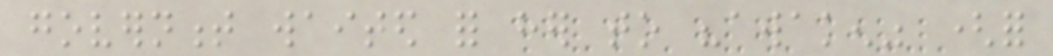government waited for her to "awaken" (for
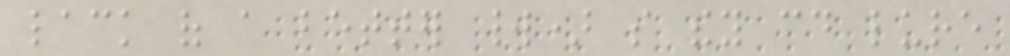lack of a better world) so they could lure
